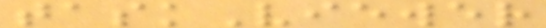taskViewer
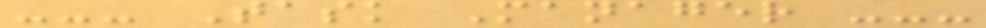--- Task Manager ---
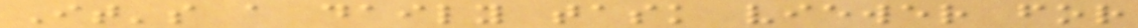It's a daily task viewer for
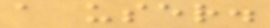a user.
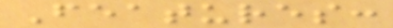Features:
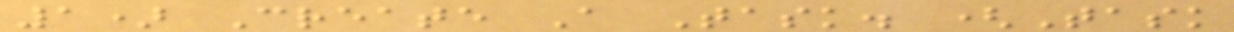1) Create A Task. (Task
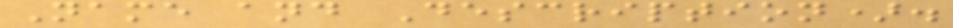Name and Description).
